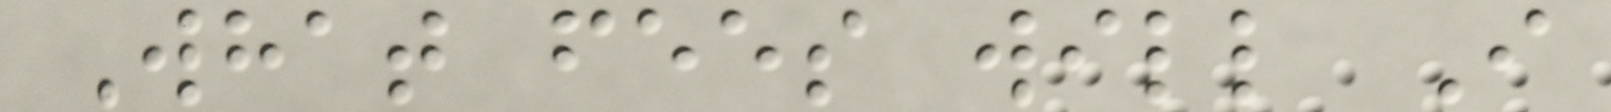What fees will I
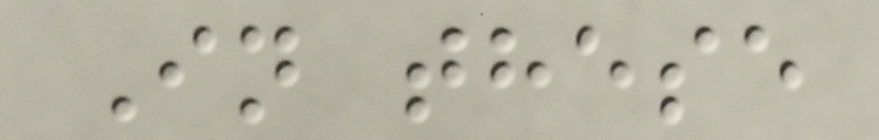In these
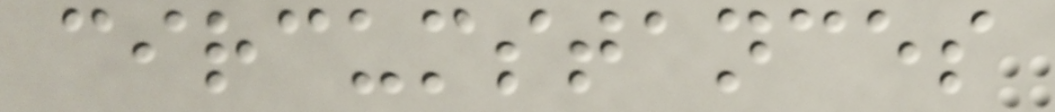circumstances
